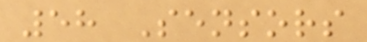58 Sensors
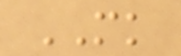MK
